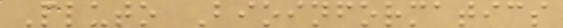Pluto Bioinformatics
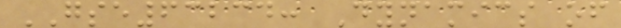GSE63234: Dynamics of
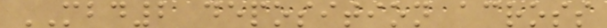MBD2 deposition across
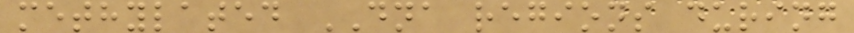methylated DNA regions during
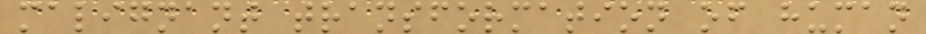malignant transformation of human
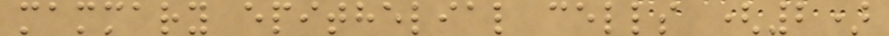mammary epithelial cells (2)
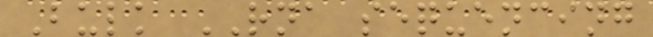Bulk RNA sequencing
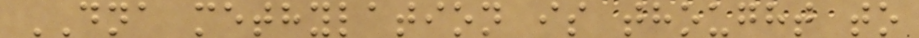DNA methylation is thought to
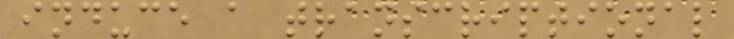induce a transcriptional
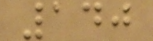140
